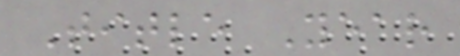Title Year
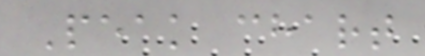Peak chart
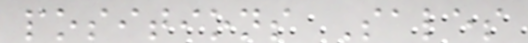positions Sales
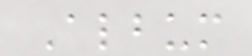Album
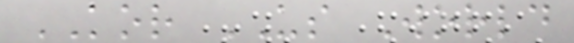KOR US World
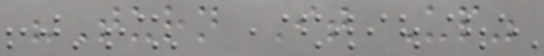"Turn It Up"
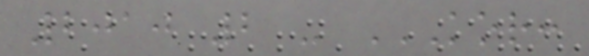2010 2 - KOR:
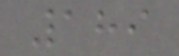189
